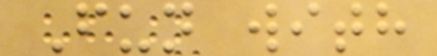Fun with
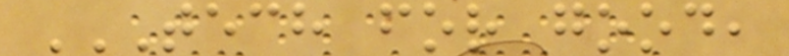TECH FOR GOOD,
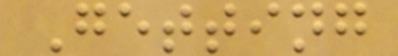Getting
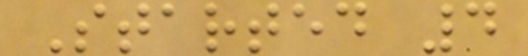Started 4
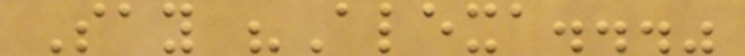Say "Alexa..."
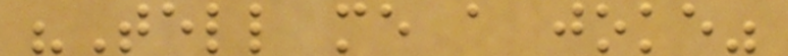"Tell me a joke"
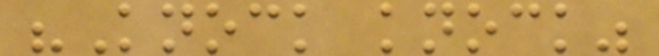"Knock knock"
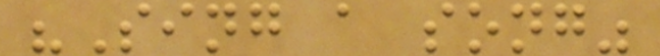"Sing a song"
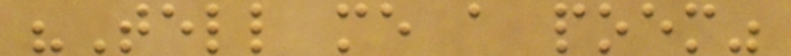"Tell me a poem"
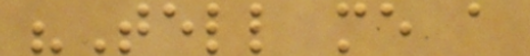"Tell me a
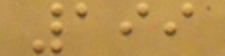199
